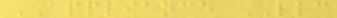APPLIANCE LLC
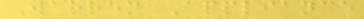Warren Appliance
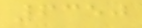6350
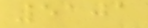5101
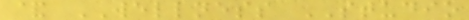& WELLNESS STUDIO
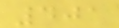401
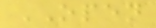OPEN
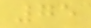75
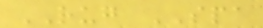RUG SPA
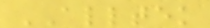ALLTEK
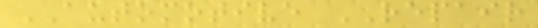AUTOMOTIVE REPAIR
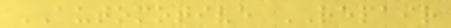AUTOMOTIVE REPAIR
